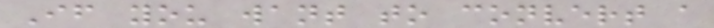If you want to convert a
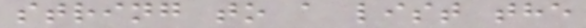string to a list the
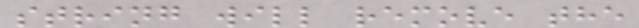string will remove the
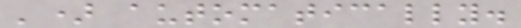') automatically.
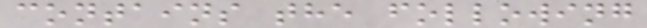contains the following
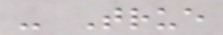- True
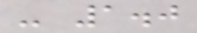- 1.0
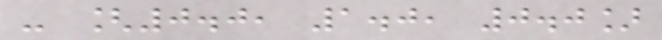- [0.0, 1.0, 0.0]
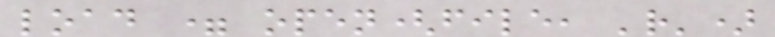load = open(file, 'r')
